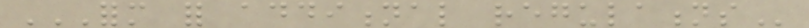FORM FOR ADDITIONAL REGULATIONS
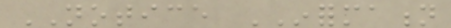NOTICE INFORMATION
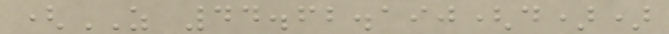(AS 44.62.190(d))
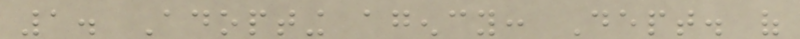1. Adopting agency: Dept. of
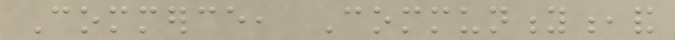Commerce, Community,and
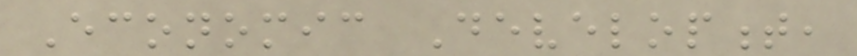Economic Development,
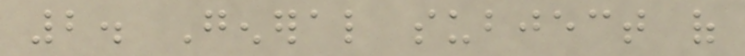2. General subject of
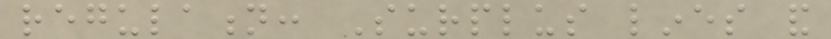regulation: Surplus lines and
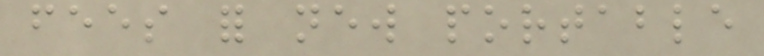fees for new portable
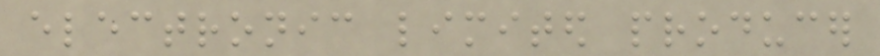electronic limited producer
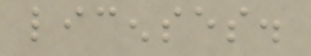licenses.
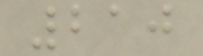210
